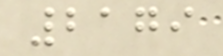2179
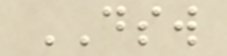DSW
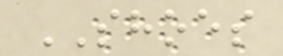SHOES
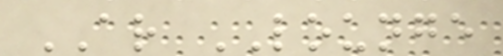AR LOUNGE
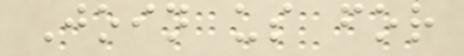Join us for
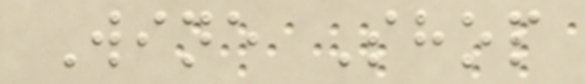Wine Shop
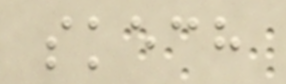skech
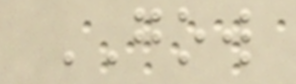GOW
